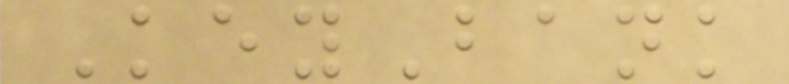KeyBank
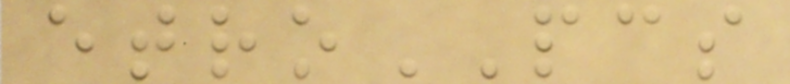etroPCS
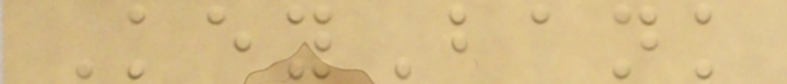KeyBank
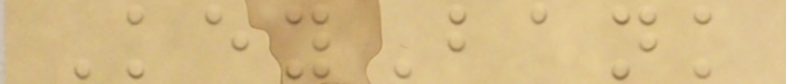KeyBank
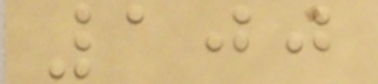100
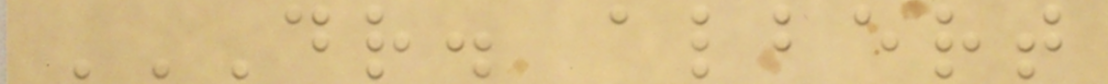DR. ALBERT
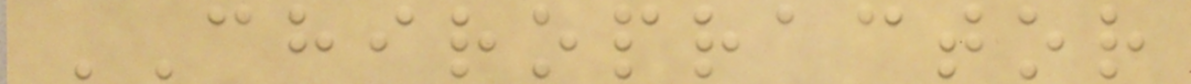CHIROPRACTOR
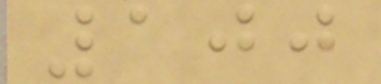100
